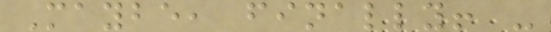Maybe, finally! -
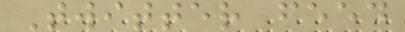Twitter feed
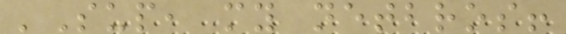'Sup, my netbros!
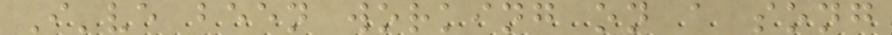I've been working on a song
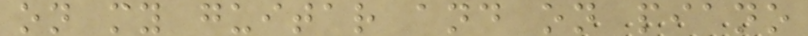on my guitar and on piano
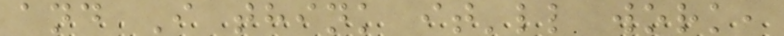and I think it'll work,
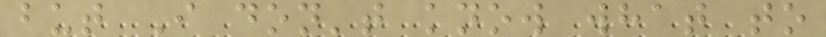but I don't know what to
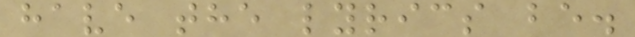have the lyrics be.
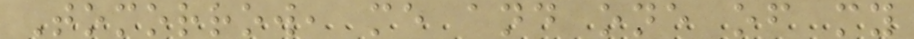Tomorrow, me and one of my
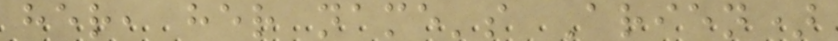her, her name's Arien)
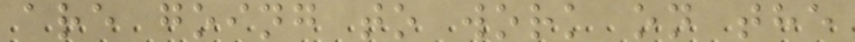are going to work on the
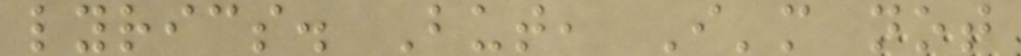lyrics. But, I'm not
